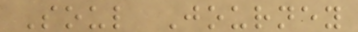Soul Journey
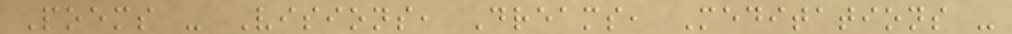Poems - Visions, Dreams, Meditations -
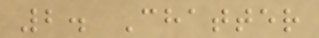2. Chatter
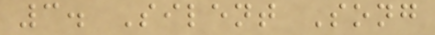3. Silent Song
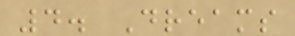4. Dreams
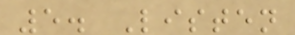5. Listen
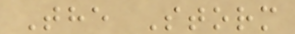The Storm
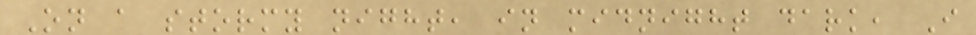On a stormy night, in midnight dark, I
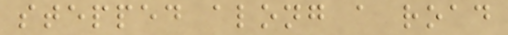stepped along a road
